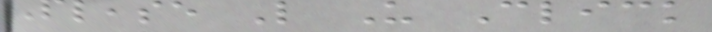Please Like Us Click
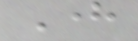Here
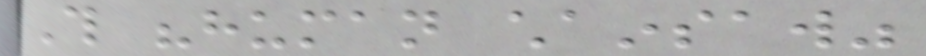This "human chainsaw"
